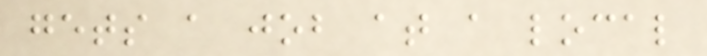gets a job at a local
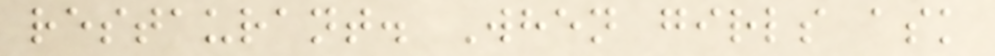restaurant. When girls ask
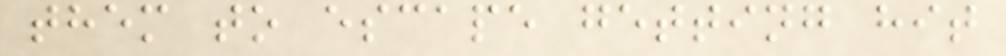them to escape getting hit
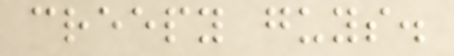creepy guys.
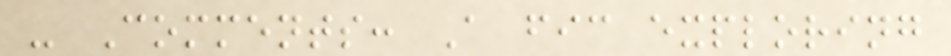- Comments: A fic exploring
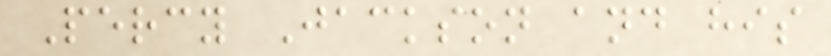Percy Jackson and his
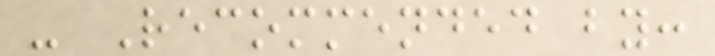- Recommended by:
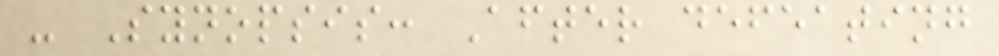- Synopsis: After defeating
